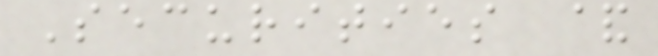Securities &
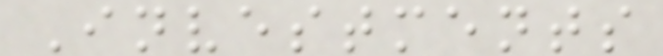Investments
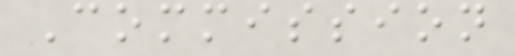Commission
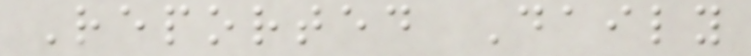Reported Daily
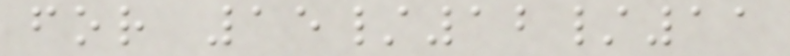for 15/12/11
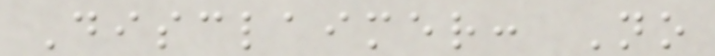Disclaimer: No
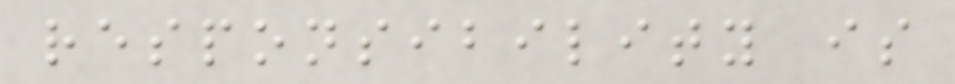responsibility is
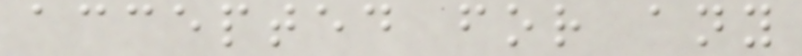accepted for any
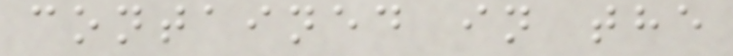contained in the
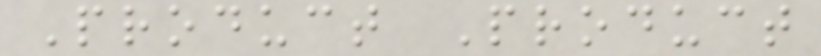Product Product
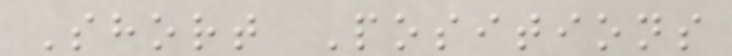Short Positions
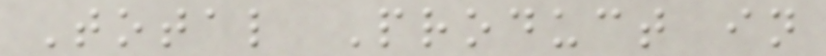Total Product in
